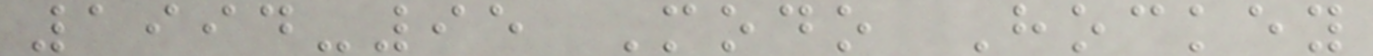1994-95 Modo Hockey
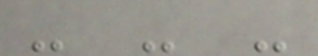- - -
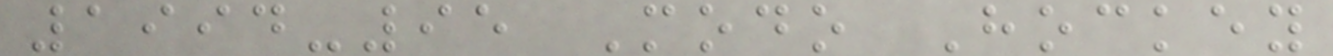1994-95 Modo Hockey
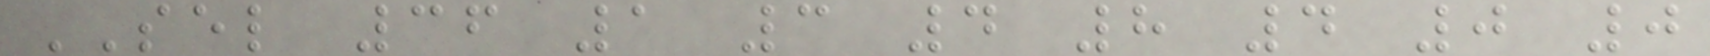SEL 36 1 3 4 8 4 0 0
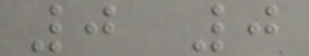0 0
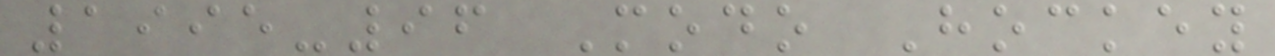1995-96 Modo Hockey
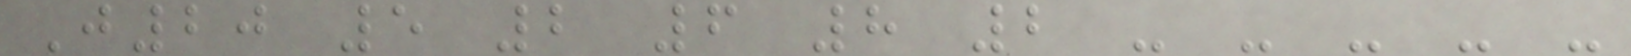J20 5 2 6 8 2 - - - - -
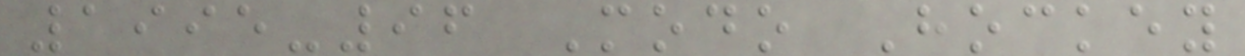1995-96 Modo Hockey
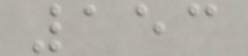153
